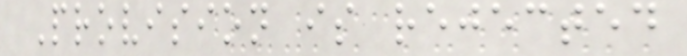Provision is rejected
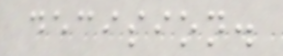decision.
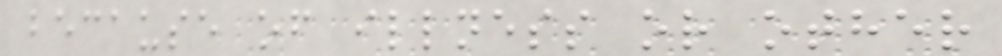because of illness or other
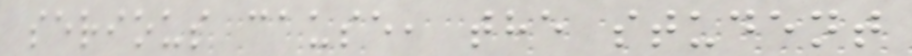serious cause, the student
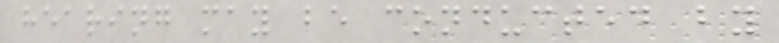hearing may be conducted by
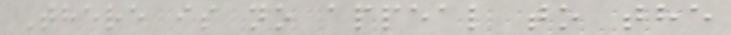There is no appeal to the
